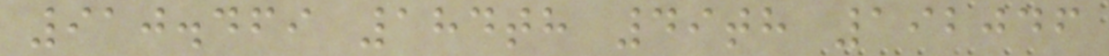910.469 184th 49th 192046
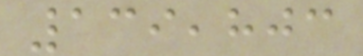139,803
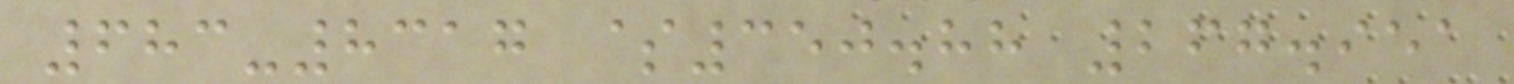683-8317 $350.88 267.951
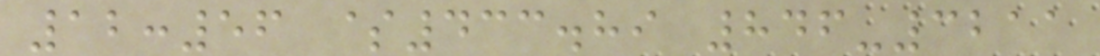12:56 $433.89 846-3211
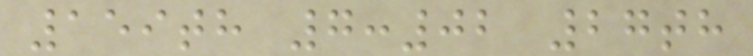159th 7:02 27th
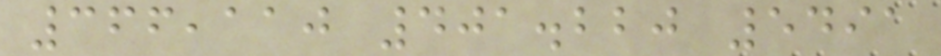366,110 401.220 5491
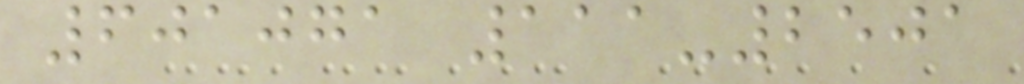601071 111-2501
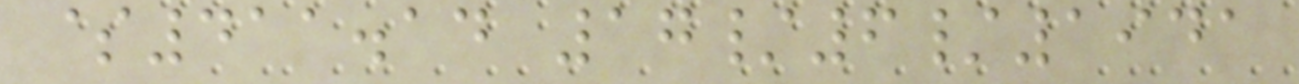$411.14 17/6/1941
